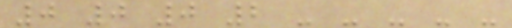0 0 0 2 - - - - -
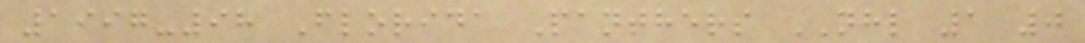1997-98 Florida Panthers NHL 1 0
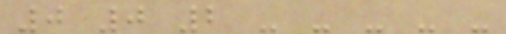0 0 2 - - - - -
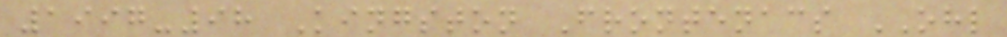1997-98 Kingston Frontenacs OHL
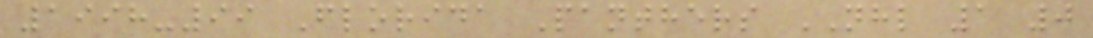1998-99 Florida Panthers NHL 1 0
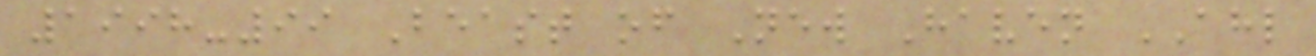1998-99 Beast of New Haven AHL
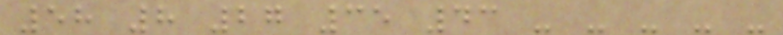58 8 27 35 43 - - - - -
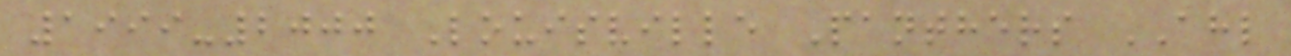1999-2000 Louisville Panthers AHL
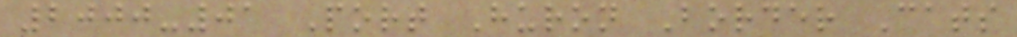2000-01 Port Huron Border Cats
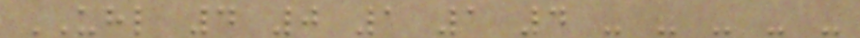UHL 4 0 1 1 4 - - - - -
